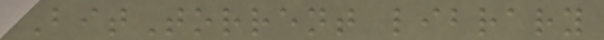BitTorrent library
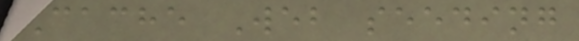Cache Web seeding
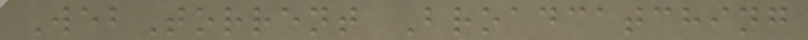WebTorrent Broadcatching
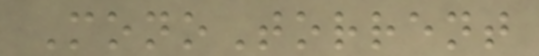MonoTorrent
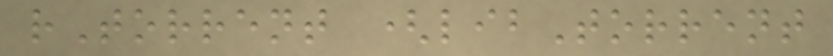rTorrent (libTorrent
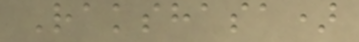Rakshasa)
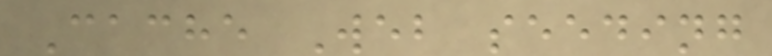Cache Web seeding
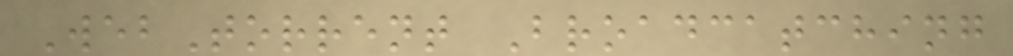WebTorrent Broadcatching
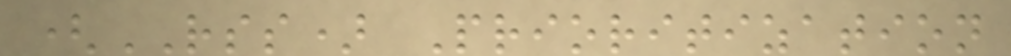(RSS) Prioritization
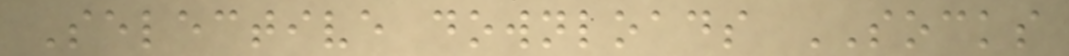Selective downloads SOCKS
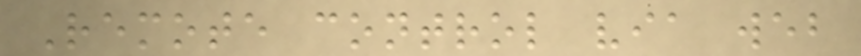Remote control via web
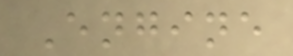Engine
